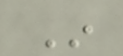In
